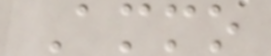Ammo
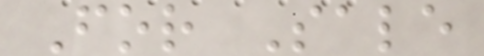For Sale
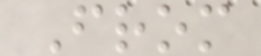From
